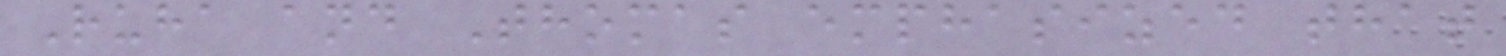Ruha and Thomas emphasized that
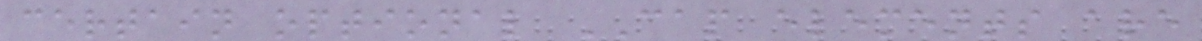certain optional CAP elements are
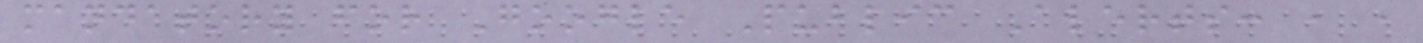mandatory for Google Public Alerts: , ,
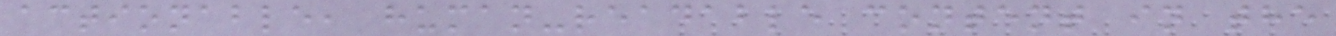actionable, human-readable content in the
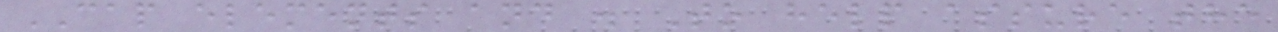CAP elements and . To help assure the
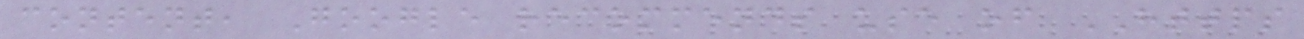content, Google recommends use of HTTPS
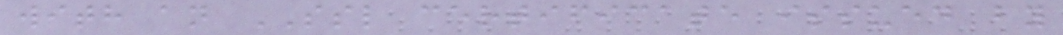with an SSL certificate issued by
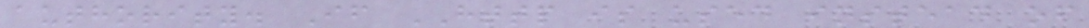authority. If HTTP is used instead of
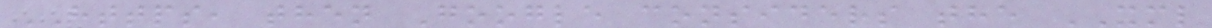HTTPS, then Google considers the XML
